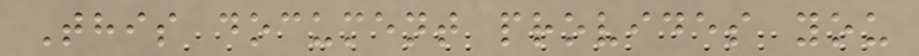This document provides you
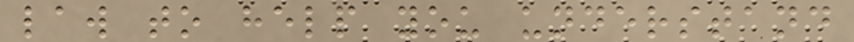law to help you understand
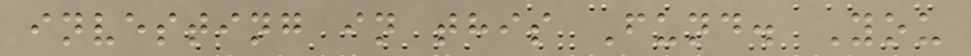investing in this Fund. You
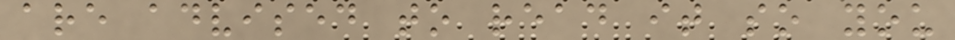are advised to read it so you
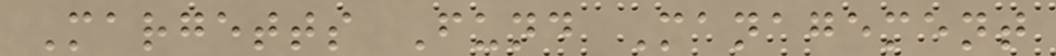Margetts Fund Management
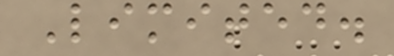Limited.
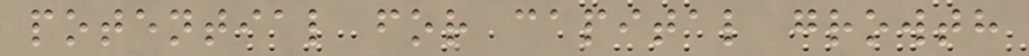potential for capital growth
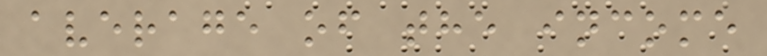average of the income
